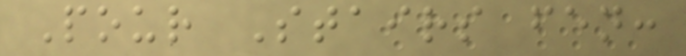Pour Stairs fen:
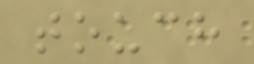touch
